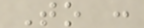To :
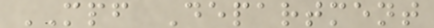MPF Department
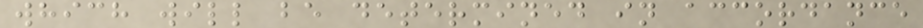which will be determined in accordance
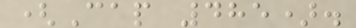(Cap 485).
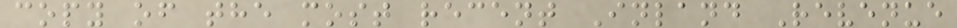copy of the most recent Inland Revenue
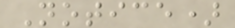Notice)
